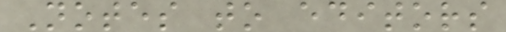Notes to editors
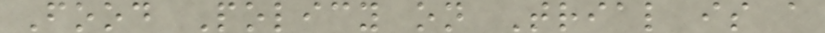Food Policy on Trial is a
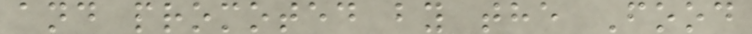and promoted by the Food
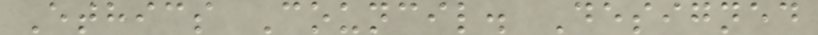Ethics Council. Designed
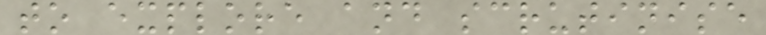to explore and scrutinise
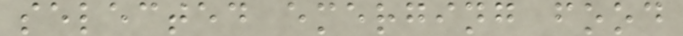selected emerging food
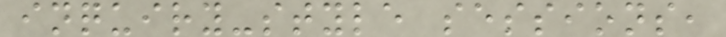inquiry-style sessions,
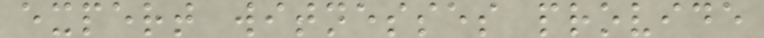expert witnesses provide
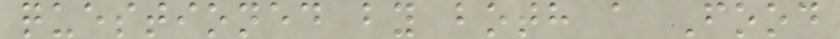questioned by both a Food
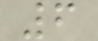6
